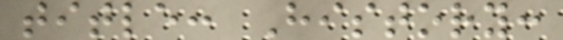title: History:
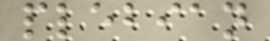plebian
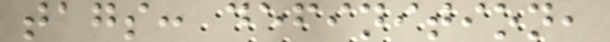tags: definition,
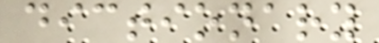dictionary
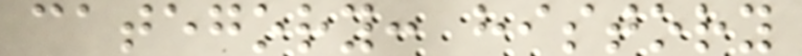category: history
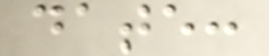date:
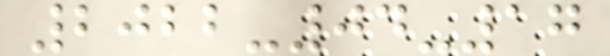2022-04-17
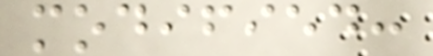modified:
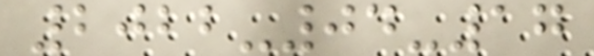2022-04-17
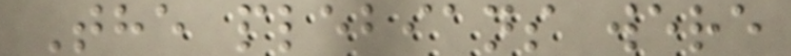The plebians were
